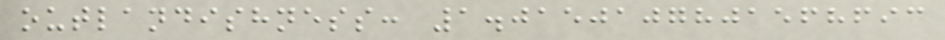outlandishness: 1.0150107801568693
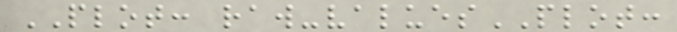PLOT: raw-valuesPLOT:
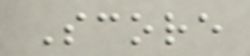Score
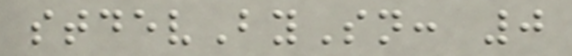stdevBySn: 0
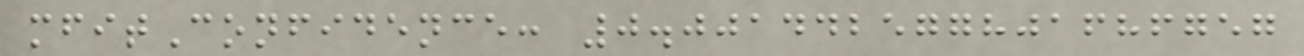mfitConfidence: 0.001442577801686757
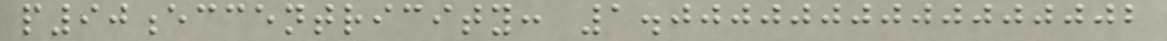p90eccentricity: 1.0000000000000002
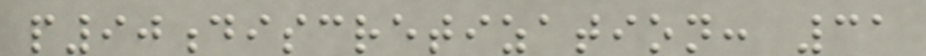p90discretization: 31
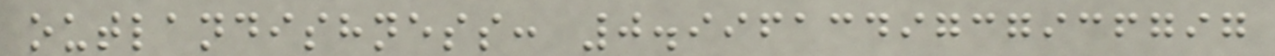outlandishness: 0.9961349737936797
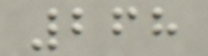268
